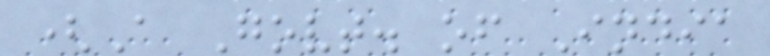(A Govt. of India
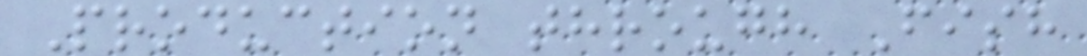Production through Fish
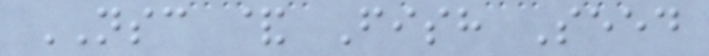NSC & Fish Seed
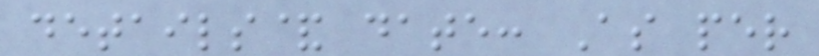details& date: As per
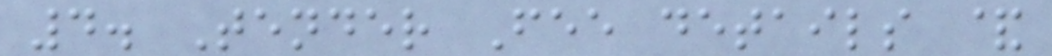4. Tender Fee details &
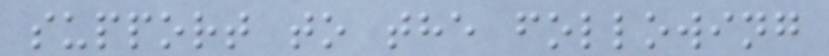support to the following
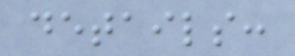details:
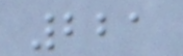221
